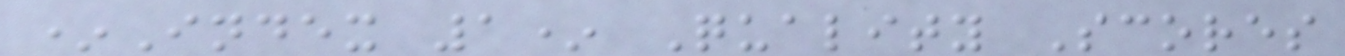*Index 1* Quality Scores
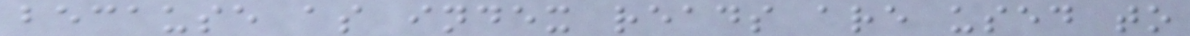because as index reads are used to
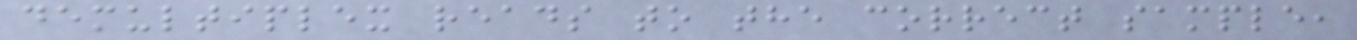demultiplex reads to the correct sample,
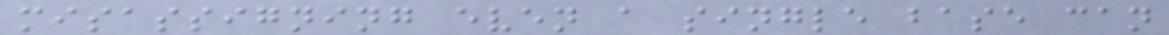misassigning even a single base can
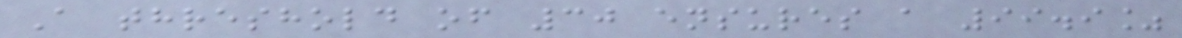A threshold of 30 ensures a 99.9%
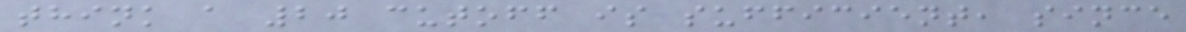think a 20 cutoff is sufficient, since
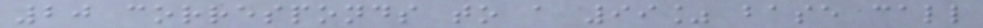20 corresponds to a 99% base call
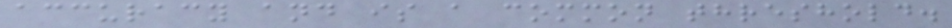accuracy and is a common threshold.
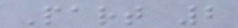Part 2
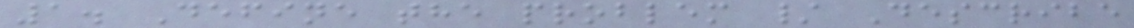1. Define the problem / Describe
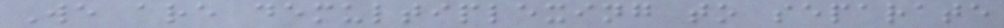We are demultiplexing to separate
